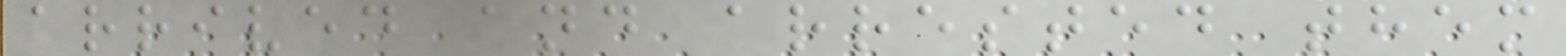arrived and arrested them
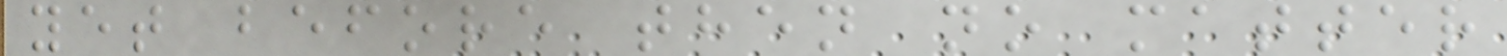yet before then no matter
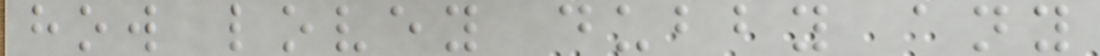how lovey dubby any
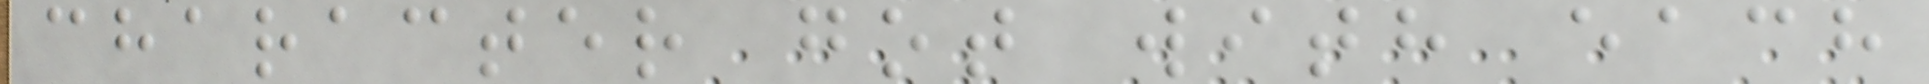character got with each
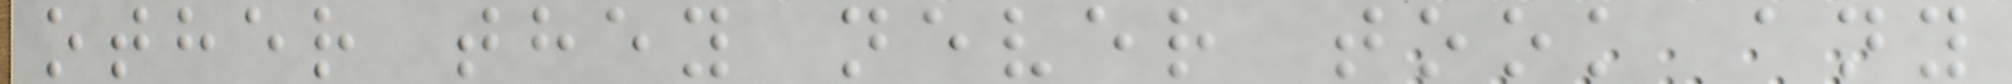other they never took any
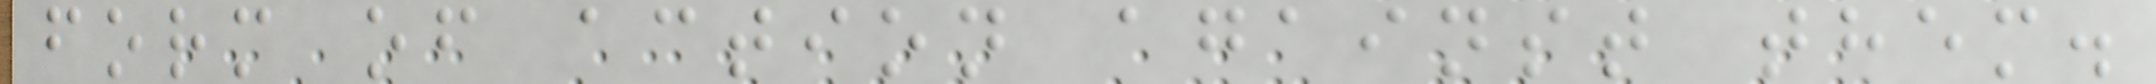form of action against them.
